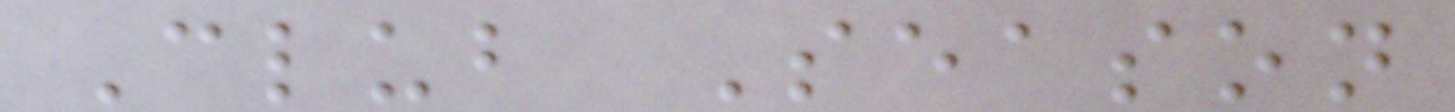Club Season
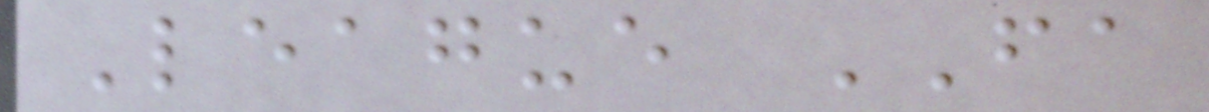League FA
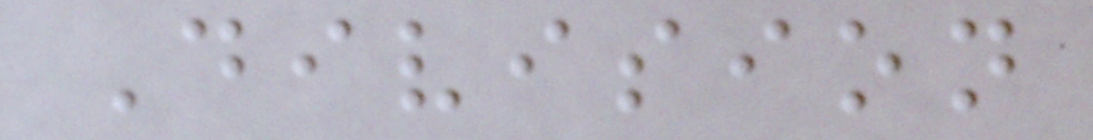Division
